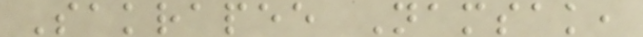Sakrapee Namsak,
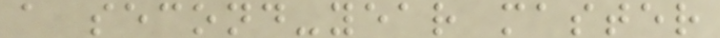a second-year master
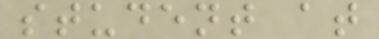student at
